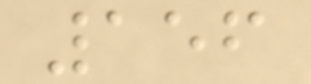156
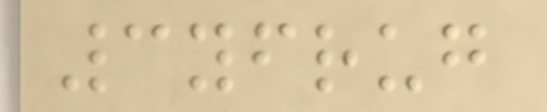3yfrug
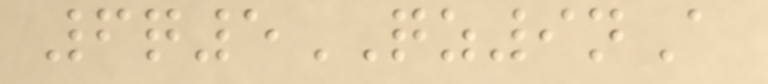6q5QZ9nA
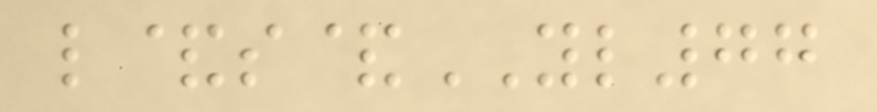l&s&YL77
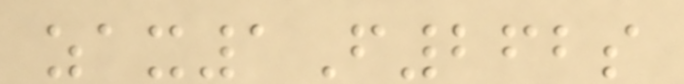zax1F262s
